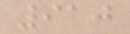910
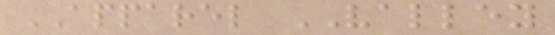APPAREL VALLEY
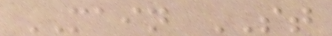MAIN ST
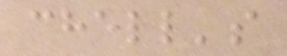chell's
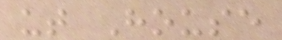ut House
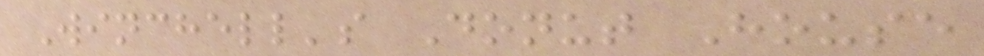Winchell's Donut House
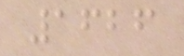1626
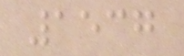1537
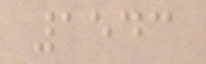1543
